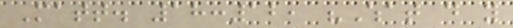Matt. 18:12, "What do you
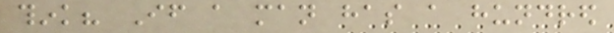think? If a man has a hundred
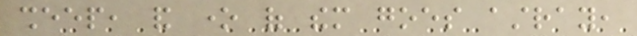sheep, and one of them goes astray,
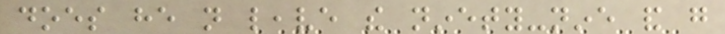does he not leave the ninety-nine and go
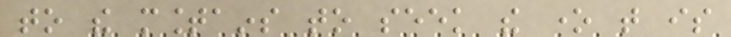to the mountains to seek the one that is
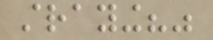straying?"
